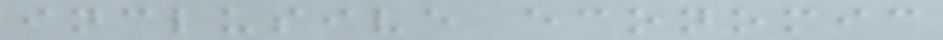inclusive economic
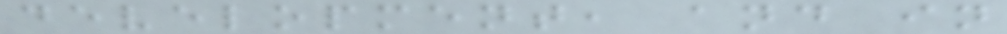development, and in
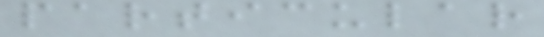particular
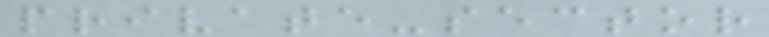private-sector
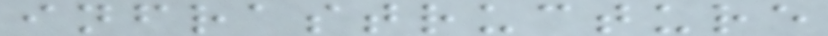infrastructure
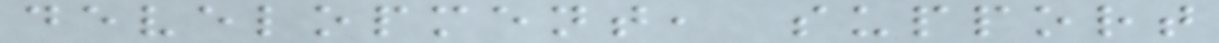development, support
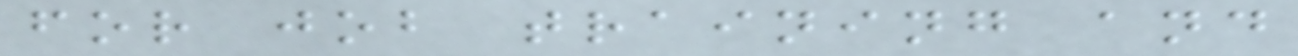for job training and
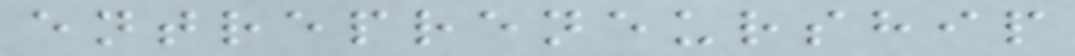entrepreneurship
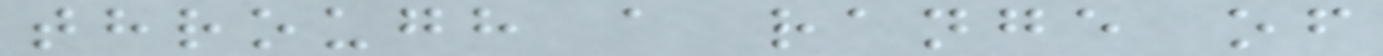through a range of
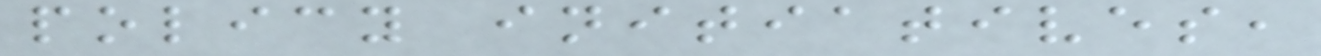policy initiatives,
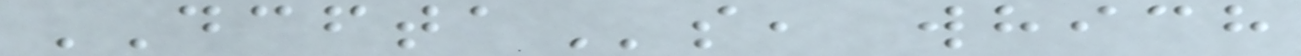DCFTAs, which
